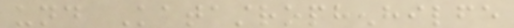und Katastrophenhilfe
